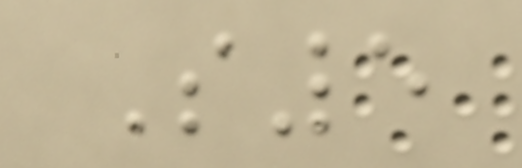S5
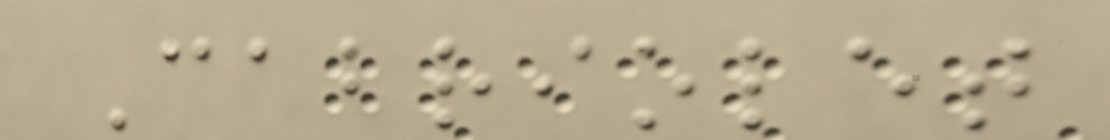Cabriolet
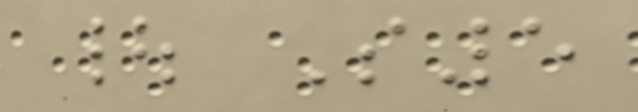| S5
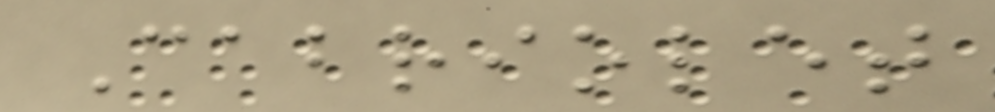Cabriolet
